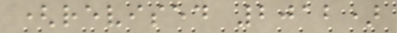(revised 2012)
